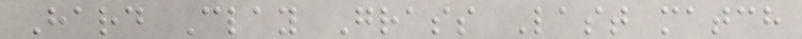Hard Clay Grass Last match
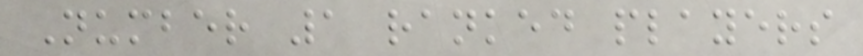Number 1 ranked players
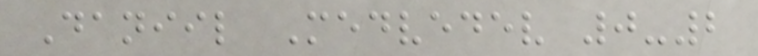Daniil Medvedev 0-2
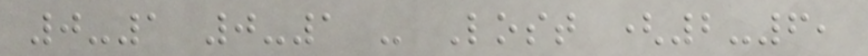0-1 0-1 - Lost (2-6,
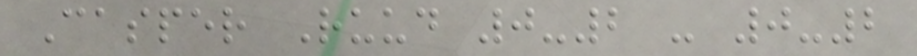Casper Ruud 0-2 - 0-2
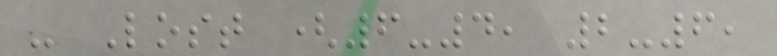- Lost (6-4, 2-6,
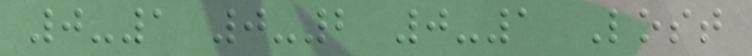0-1 0-2 0-1 Lost
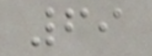69
